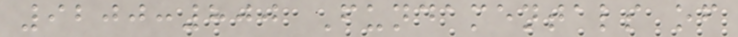9200:800 Fundamentals of
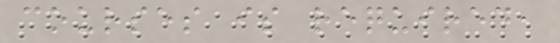courses is required,
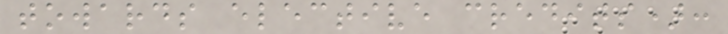towards elective credits):
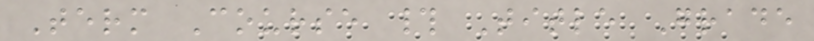Term Course # Title Grade
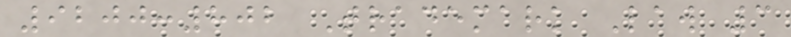9200:802 Trademark Law 3
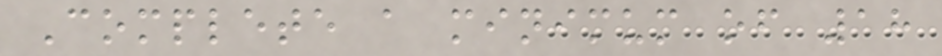Complete a minimum of 18
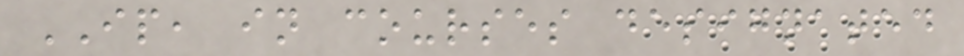IP, in courses designated
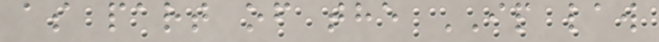as part of the IP law
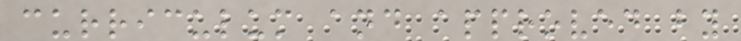curriculum and approved by
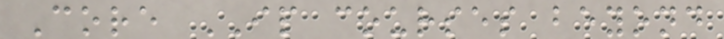Core IP courses beyond
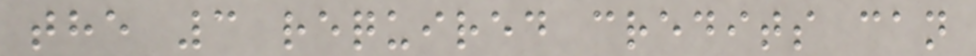the 3 required credits can
